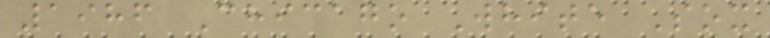1986 Chicago White Sox
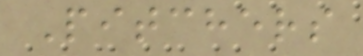Pitchers
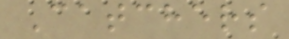Catchers
